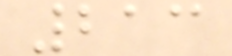213
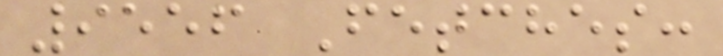9556 Fetches:
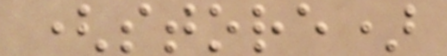(store)
